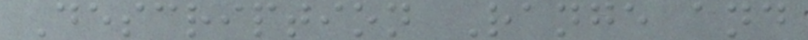Description Range and
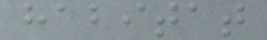habitat
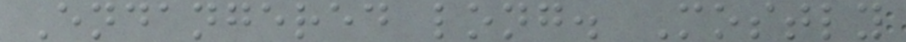Endangered long. Mostly
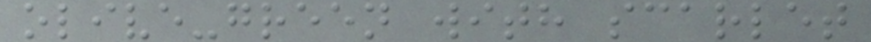olive-green with scarlet
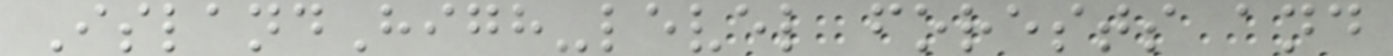IslandHigh-level forests and
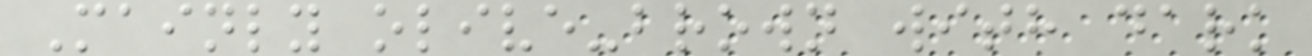Mainly olive-brown with dark
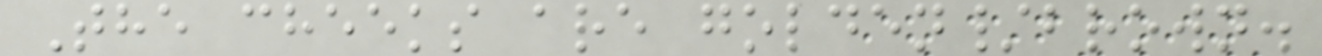The cheeks are golden/brown.
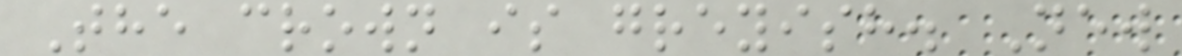The crown is greyish. New
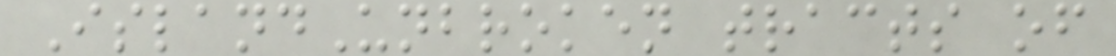IslandUnbroken tracts of
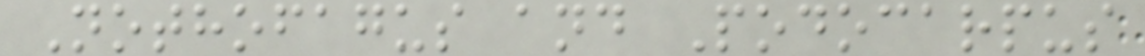Nothofagus and Podocarpus
